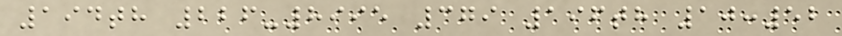194th 226-8995 379 196th 10:52
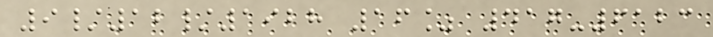9/12/1928 16% 417-6123
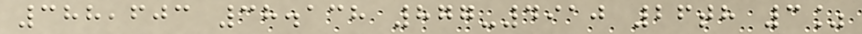388,603 38.138 877-4910 26th 3%
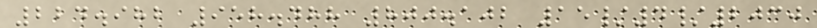224.982 958.488 800.102 15/4/2030
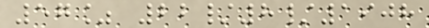57% 22/8/1908
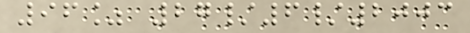96% 27/6/2003
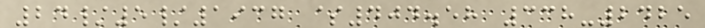24/5/1937 $404.58 338-2425
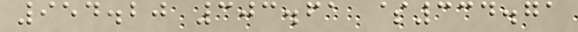954.20 303.61 $334.71
